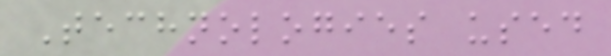Technologies used
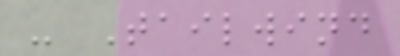- Tailwind
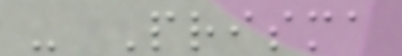- Prisma
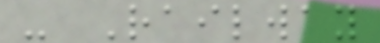- Railway
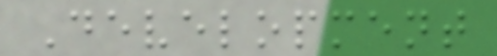Development
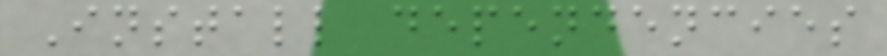Install dependencies
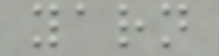yarn
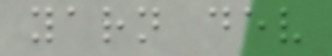yarn dev
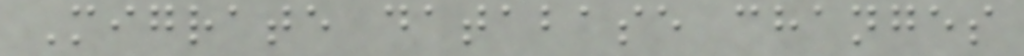Migrate database changes
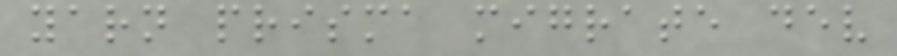yarn prisma migrate dev
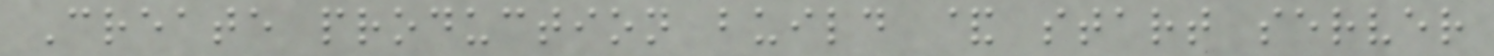Create production build & start server
